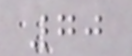70
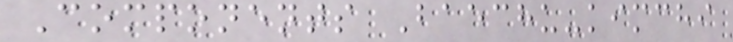Components Baechu-kimchi
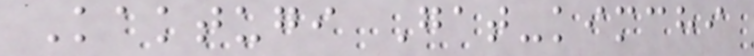Kaktugi Gat-kimchi
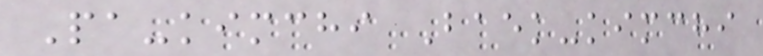Pa-kimchi Baek-kimchi
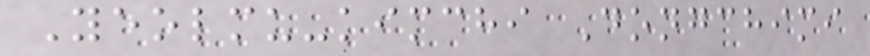Yeolmu-kimchi Dongchimi
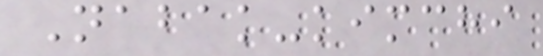Nabak-kimchi
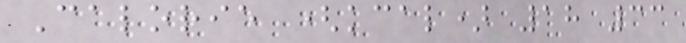Calorie (kcal) 18 33
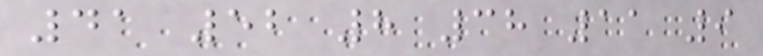41 52 8 38 11 9
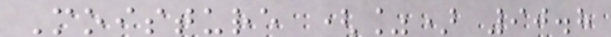Moisture (%) 90.8
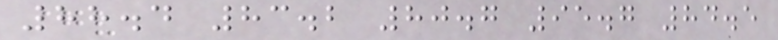88.4 83.2 80.7 95.7 84.5
